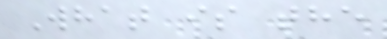What is the
